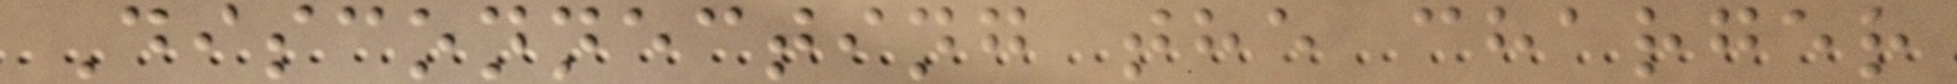Disconnecting the charger
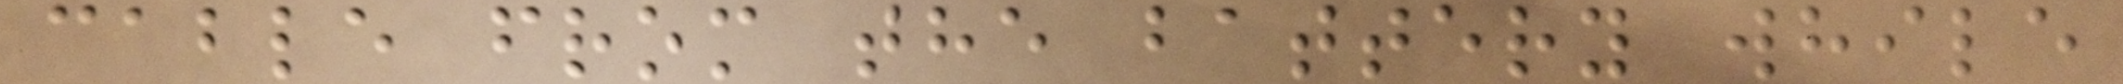cable from the battery while
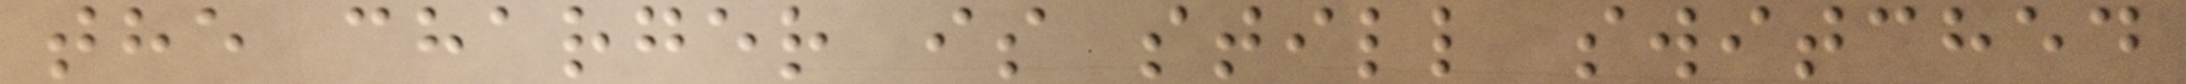the charger is still switched
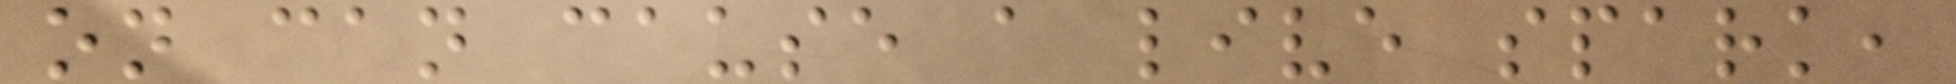on can cause a live spark,
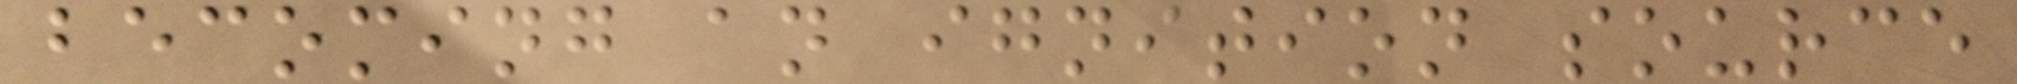becoming an ignition source
